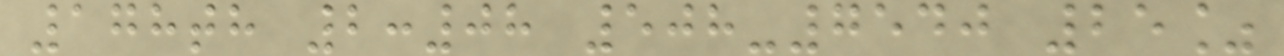178th 2:08 508-7540 25%
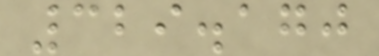329.170
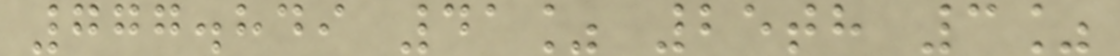777.849 41% 25th 3%
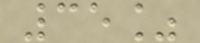35%
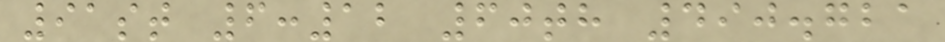91st 6:12 60th 490.721
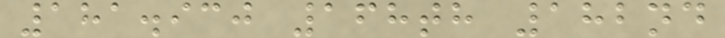181.930 168th 182nd
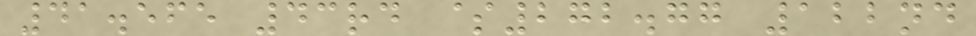41.565 43rd $272.77 122nd
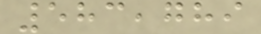583,789
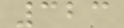323
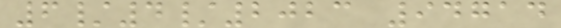6/4/2023 94714
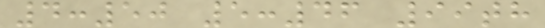4:50 5:46 99th
